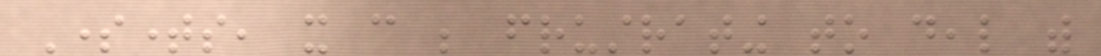Sometimes, it can be frustrating to deal with
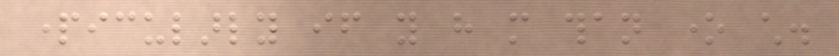particularly if you have more than one child.
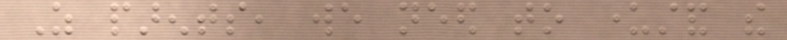As parents, we need to understand the
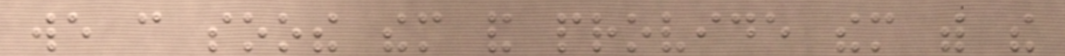we can soothe them and provide them with the
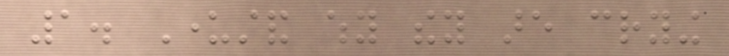1. Understand why they are crying
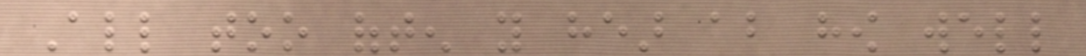All too often you hear about how well
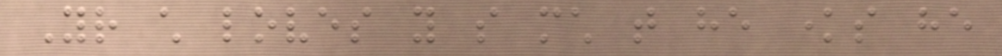Your child loves you so much that he knows he
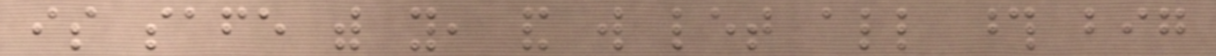is safe with you, and will let all those big
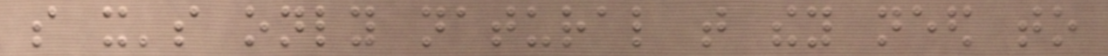so it's only natural that they need to
